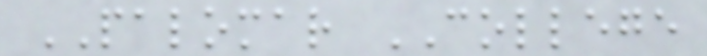PALOMAR COLLEGE
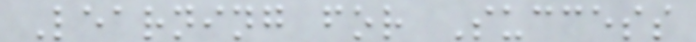Learning for Success
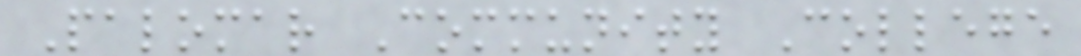Palomar Community College
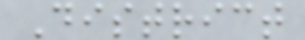District
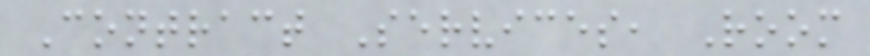Contract Services, Room
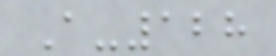A-128
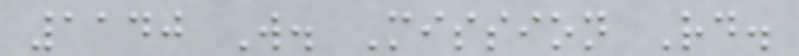1140 W. Mission Rd.
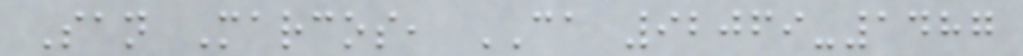San Marcos, CA 92069-1487
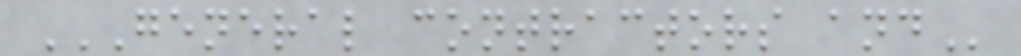GENERAL CONTRACTORS AND
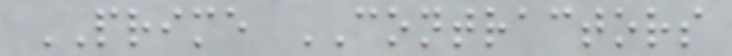PRIME CONTRACTORS
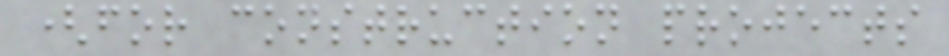(for construction projects
